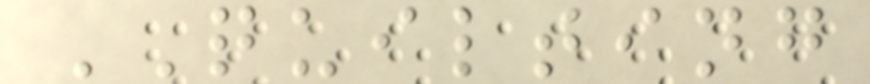QUILTING
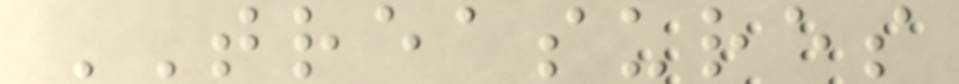TREASURES
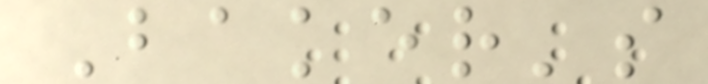Baker's
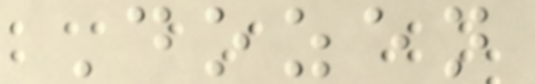Dozen
